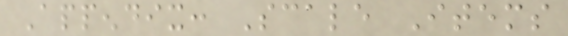Appendix: Scale Items
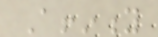Affinity
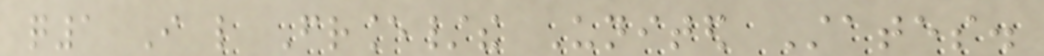q1 I like France/the United States.
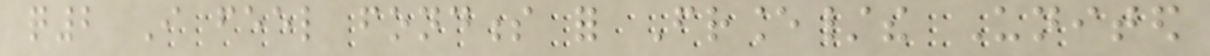q2 I feel fondness for France/the United
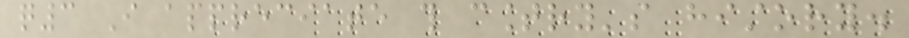q3 I appreciate this country's history.
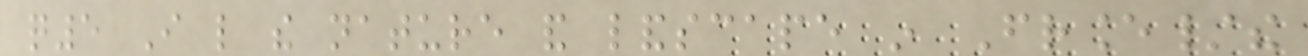q5 I like the nature and landscape in France/the
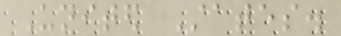United States.
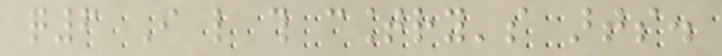q6 I like this country's arts.
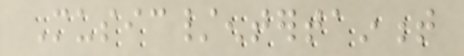Music/entertainment
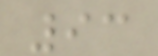93
